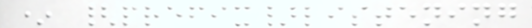* {prefix}listening
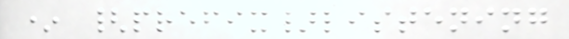* {prefix}listening
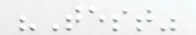"Test"
